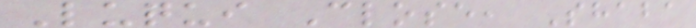Luqui Close, Shaba
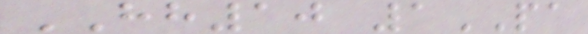HH10 1PA
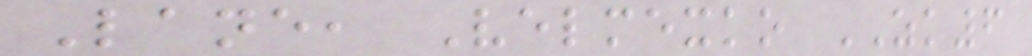Lane, Velmexko ZK6
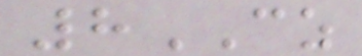8CZ
